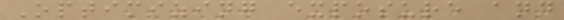Optimizing exposure and
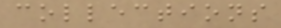collections
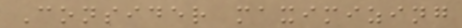Consider maximizing
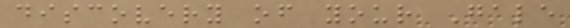discovery of your Gale
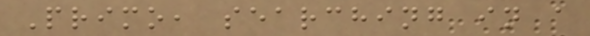Primo, searching in a
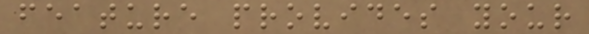feature provides your
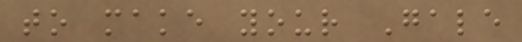to make your Gale
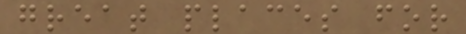great places for
